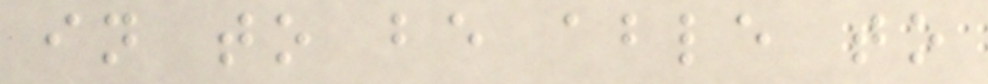in to be able to
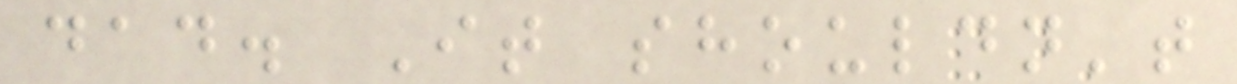dad. It shouldn't
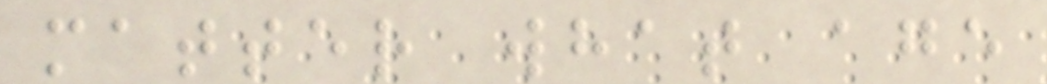matter what age
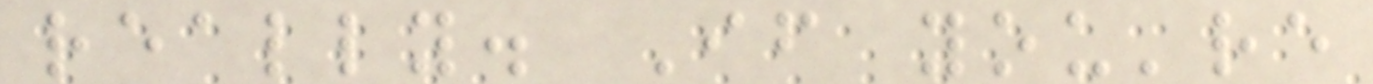really. If you're
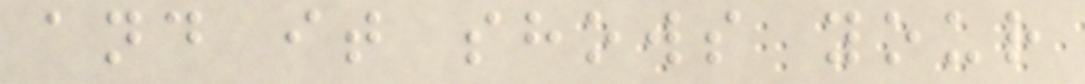and it shows your
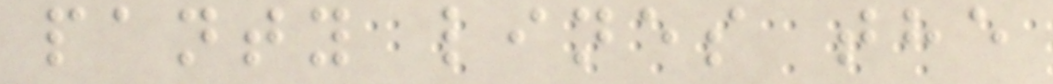panty lines the
